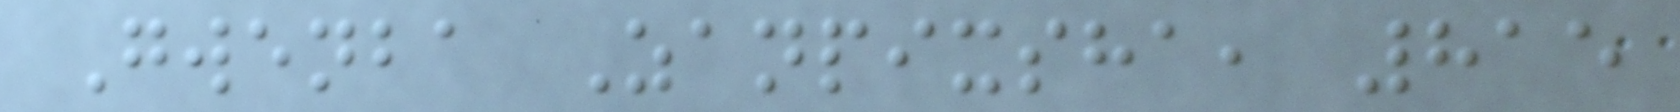Gwenba Zanpixsha, 815
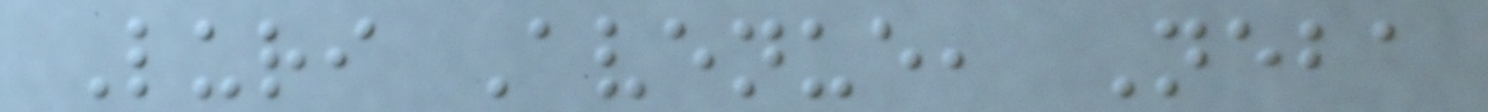Luri Avenue, Neba
